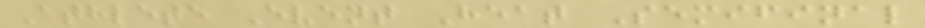Athlete Event Heat Semifinal
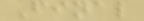Final
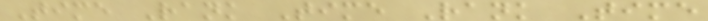Time Rank Time Rank Time
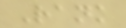Rank
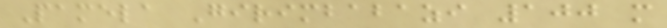Pamela Girimbabazi 100 m
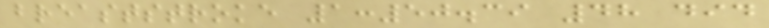breaststroke 1:50.39 48 did
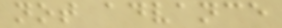not advance
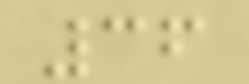36
